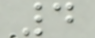4
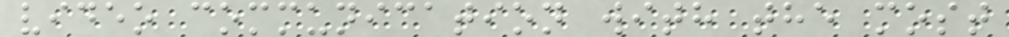video communication with the most
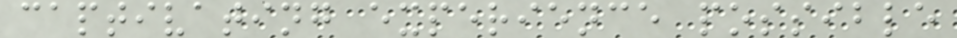captivating experience possible
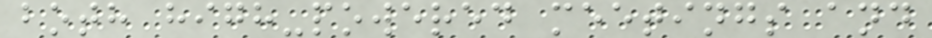both high-powered meetings and
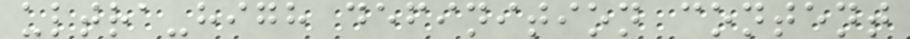ultra-high definition content
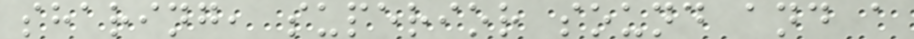sharing, superior sound and a
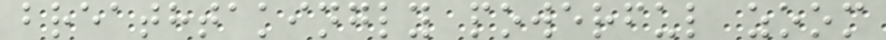breathtakingly powerful zoom
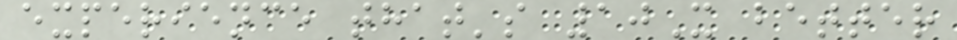experience that's 10X better
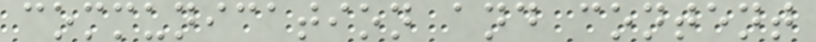communication and content
